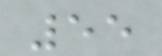55
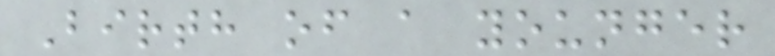Birth of a younger
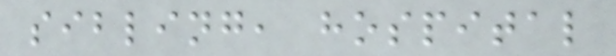sibling, hospital
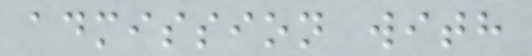admission with
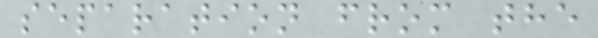separation from the
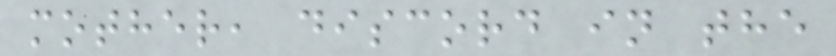mother, discord in the
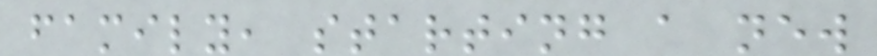family, starting a new
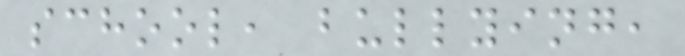school, bullying,
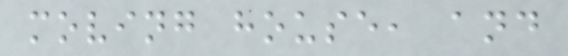moving house, and
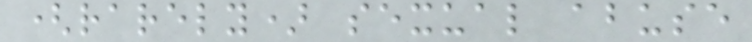(rarely) sexual abuse
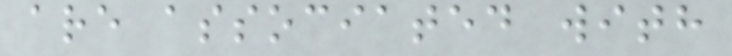are associated with
